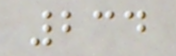234
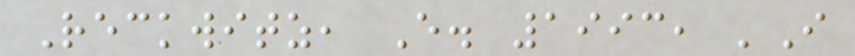Reckwitz, E. 1993, 'I
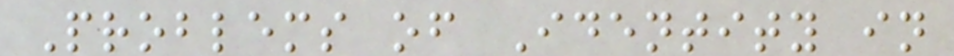Problems of Identity in
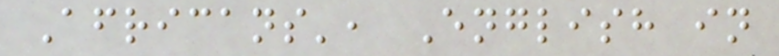Africans', English in
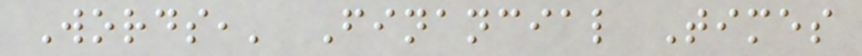Words,' Financial Times
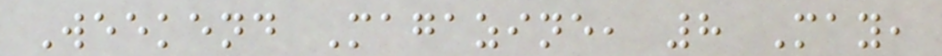Weekend Magazine, 8 May,
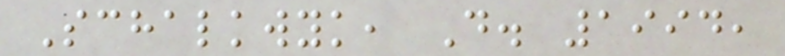Schalkwyk, D. 1994,
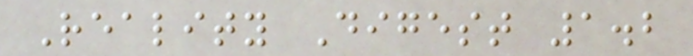Reality Digest 1.2
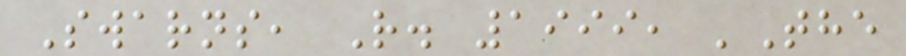Swarns, R. 1999, 'The
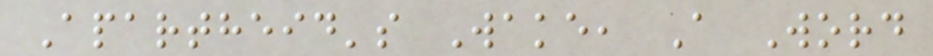Apartheid's Wake, A Word
